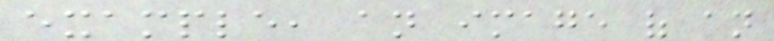example, an image of an
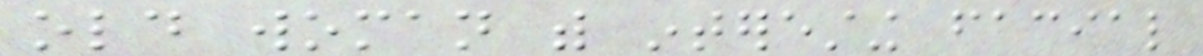old woman with interesting facial
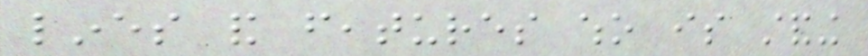lines and features who is standing
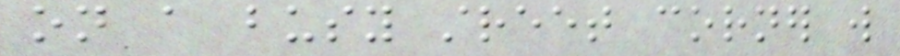on a busy street corner will
